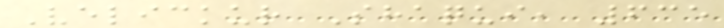Velickur Shaqui, 635
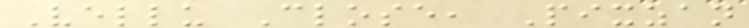Vellu Close, Pixzan
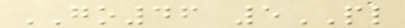GO46 5PL
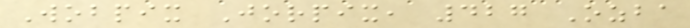Wobpix Jorpix, 427 Ozba
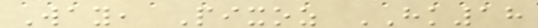Way, Pixoz HK18
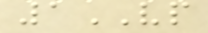1VP
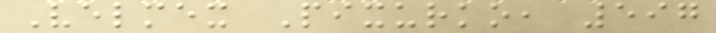Velmex Pixurko, 597
